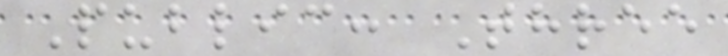Public: Three
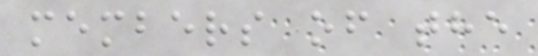members of the
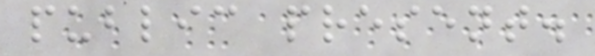public present.
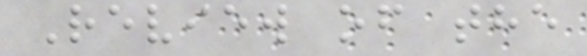Review of the
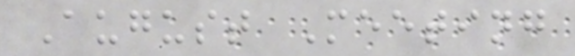August Meeting
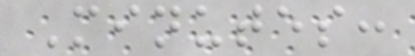Minutes:
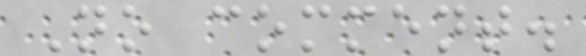No comment.
